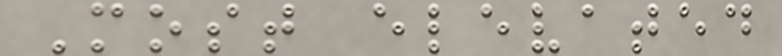Most elevated
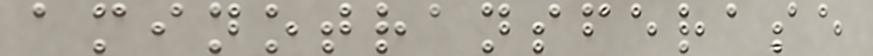aminotransferase
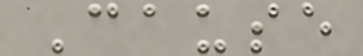Cause
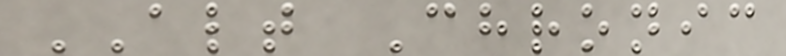ALT Chronic
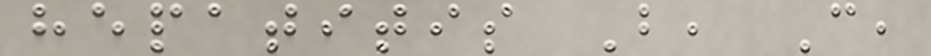hepatitis B, C,
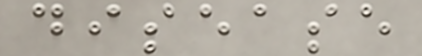disease
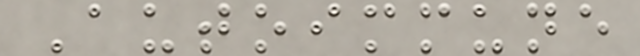Autoimmune
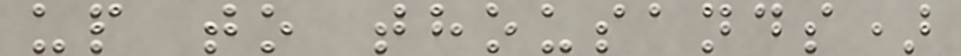up to thousands)
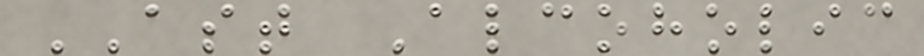AST Alcoholic
